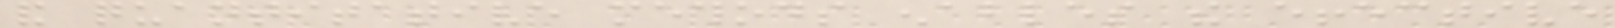and quantitative methods enables the effective
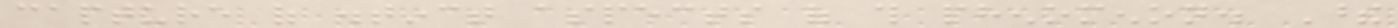capture of distinct aspects of this phenomenon. These
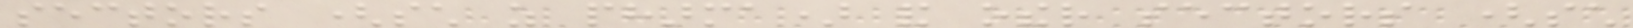sectors (such as pharma) and other sectors (such
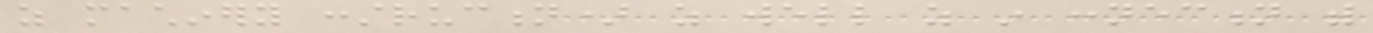as machinery construction) as well as in connection with
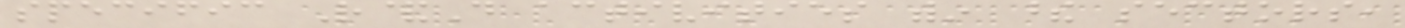specific R&D activities within these sectors,
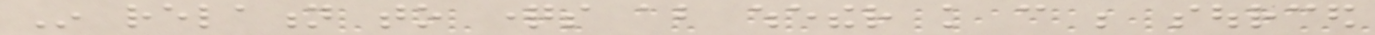In relation to questions about whether knowledge can be sourced
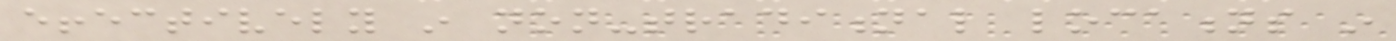effectively in non-traditional locations in
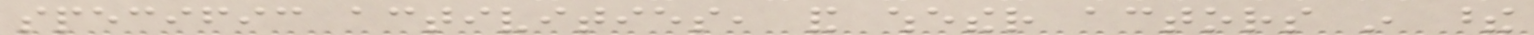specific activities, and whether actors in these
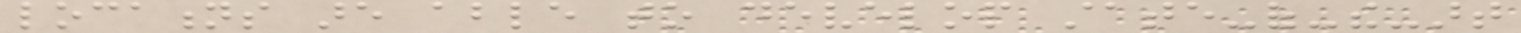locations are able to develop state-of-the-art
